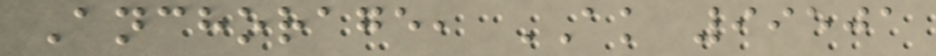Anchorage, AK 99501
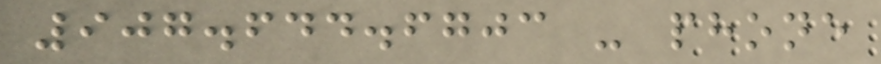907.644.6703 - phone
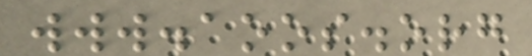www.aoos.org
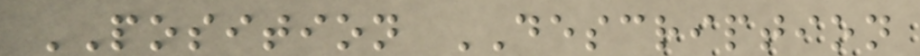POSITION DESCRIPTION
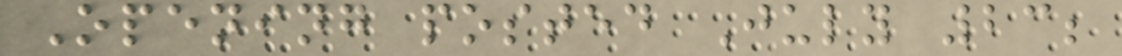Opening posted July 23;
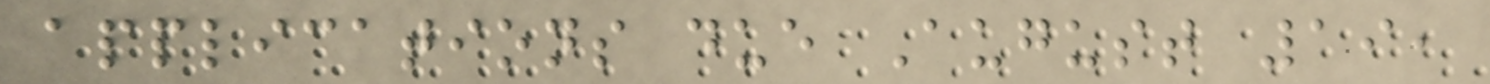applications due August 19,
